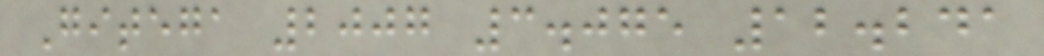Gitega 2007 3.075 12.241
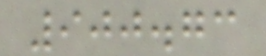900.73
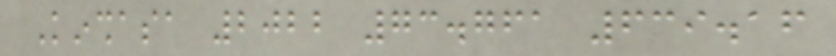Kinshasa 2022 73.761 639.16
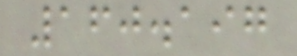160.197
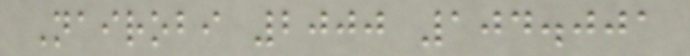Nairobi 2000 104.001
